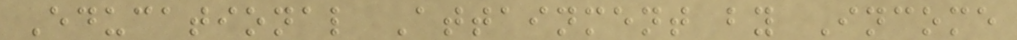Educational Attainment by Income
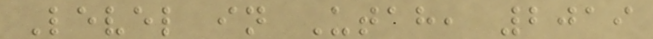Level in Utah, 2019
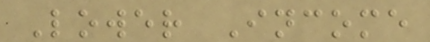Lower Income
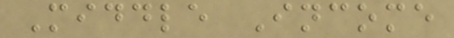Middle Income
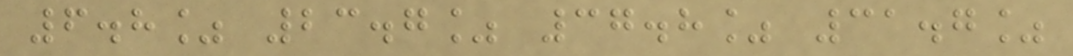6.8% 23.7% 37.8% 31.7%
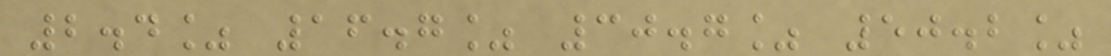2.4% 16.7% 30.7% 50.2%
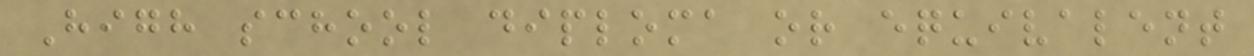High school diploma or equivalent
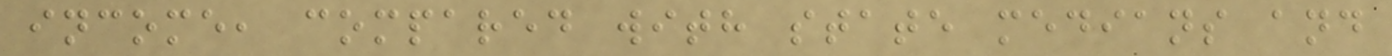income, compared with state medians and
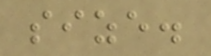size.
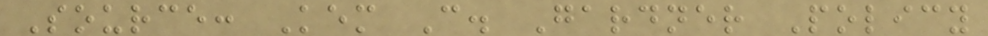Source: Kem C. Gardner Policy
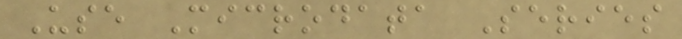Use Microdata Series
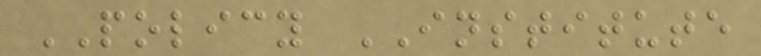POLICY INSTITUTE
